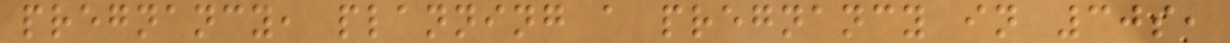pregnancy, planning a pregnancy in 30s,
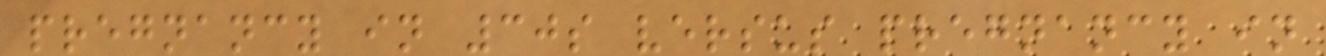pregnancy in 30s versus pregnancy in
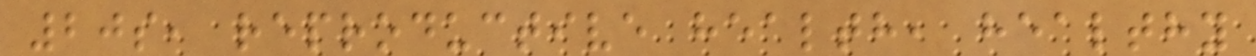20s, reproductive health, healthy
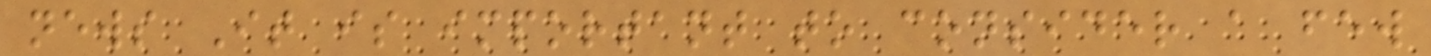news It is important to consider a few
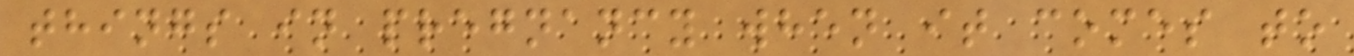things in pregnancy when it comes to
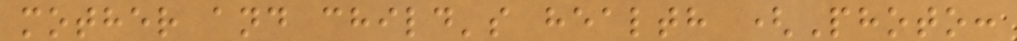mother and child's health (Photo:
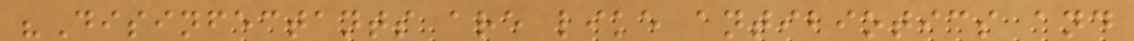"Disinfectants are like antibiotics and
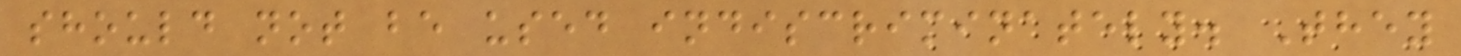should not be used indiscriminately. They
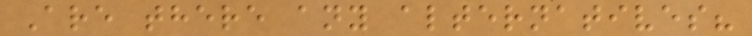Are there any alternatives?
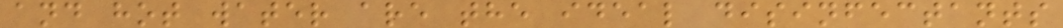and hot water are the ideal disinfectants
